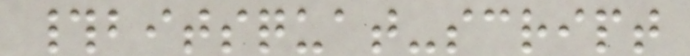#bitsquat-script
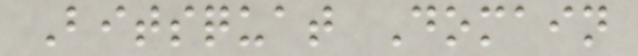Bitsquat Domain
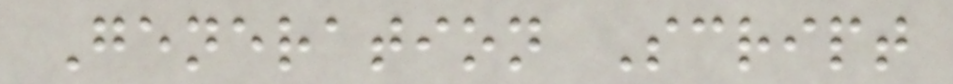Generation Script
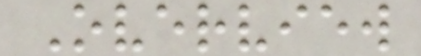Overview
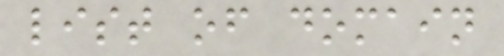list of domain
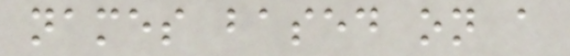names based on a
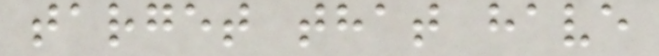target that have
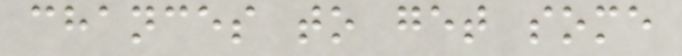chances to get some
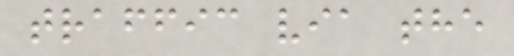traffic via the
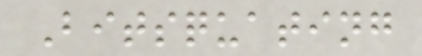Bitsquating
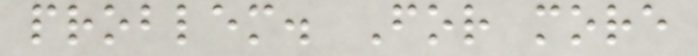problem. For more
